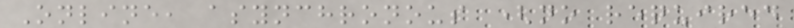Online, asynchronous (no required
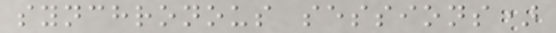synchronous sessions)
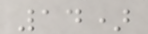14)
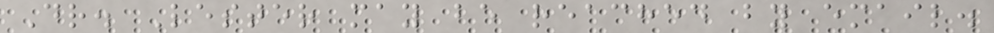Dr. Lester may be reached by email.
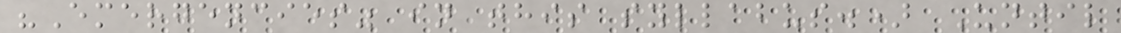"Emergencies" in this syllabus.) Until
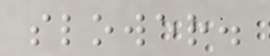slower.
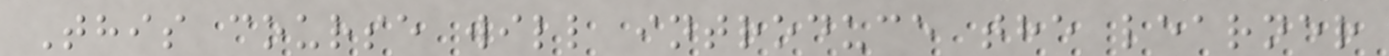This course will introduce the learner
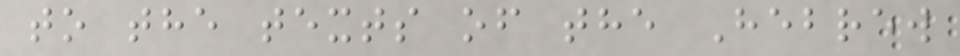to the texts of the Hebrew
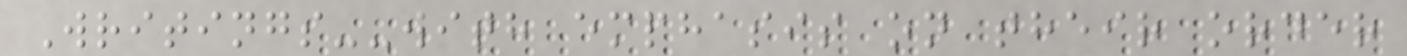Writings--with emphasis on their order
